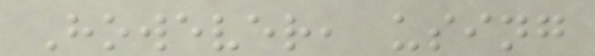However, using
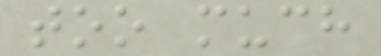too much
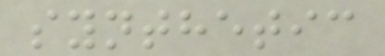synthetic
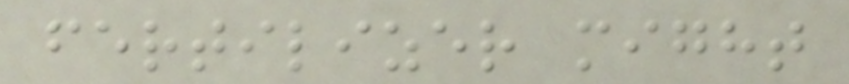fertilizer might
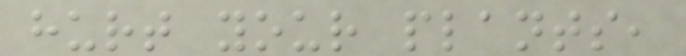hurt your plants,
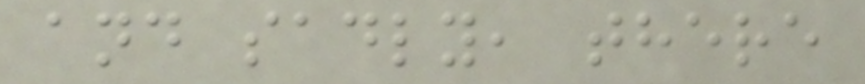and sadly, there
